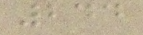244
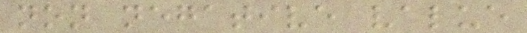non negative value
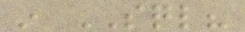in SQL?
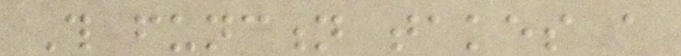This function takes a
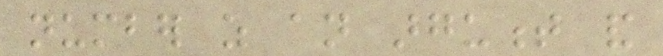number as an argument and
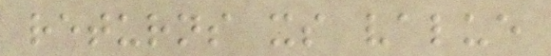returns its value
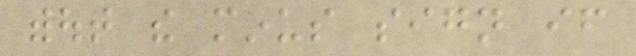without the minus sign if
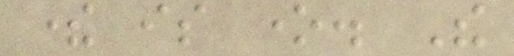there is one. The
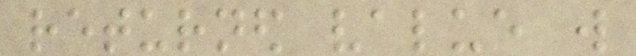returned value will
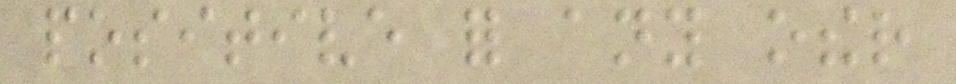positive for any other
